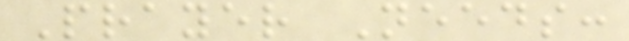Prayer Needs:
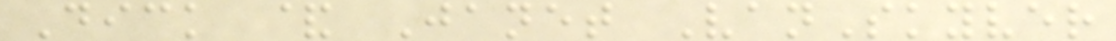Dick & Janet VanSkyver
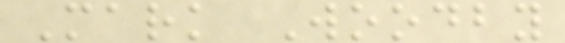Mark Woodby
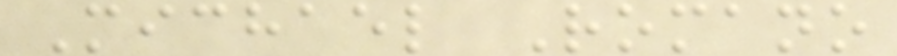Michael Romano
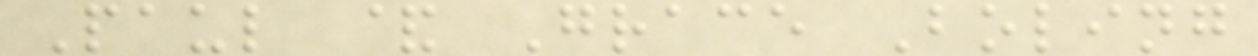Paul & Grace Boling
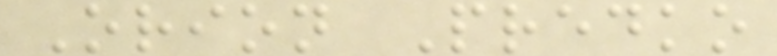Orion Predko
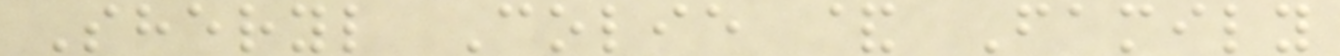Sheryl Colie & Family
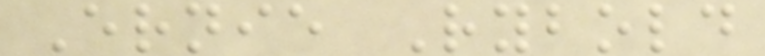Ernie Rybold
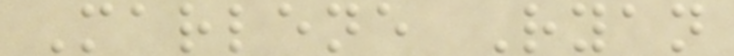Marlene Ryan
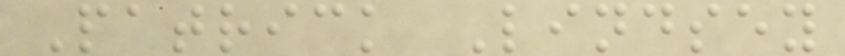Patrick Lindsey
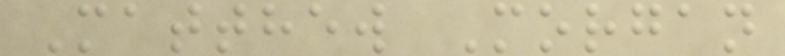Matthew Morgan
